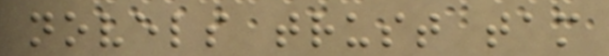novels trust tam
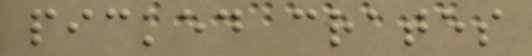picked crates
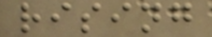rising
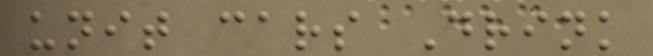unit cars Drink
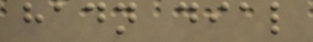hadn dial
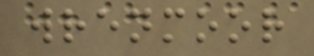wrenmoor
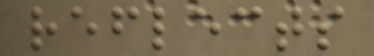reflects
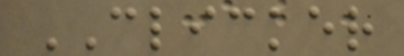CLICKER
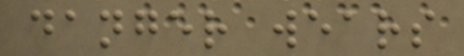danger wears
